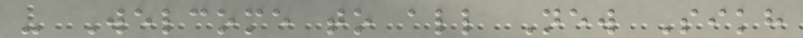- Welcome to all New Sikh
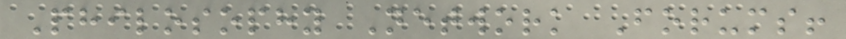Philosophy Network Forums!
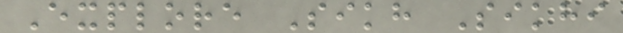Explore Sikh Sikhi
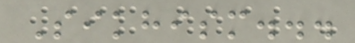Sikhism...
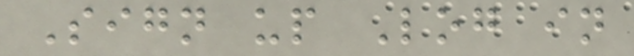Sign up Log in
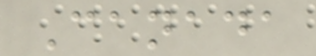Canada
